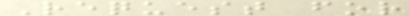Request for
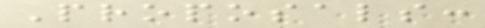Proposals:
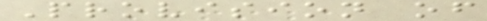Provision of
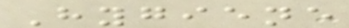Hygiene
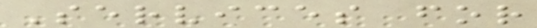Services for
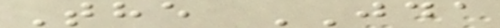The JDA
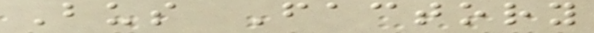Bus Factory
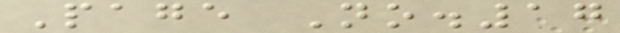Page No.17
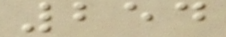254
